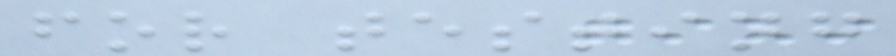for testing
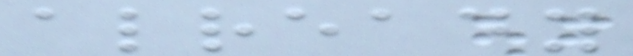already
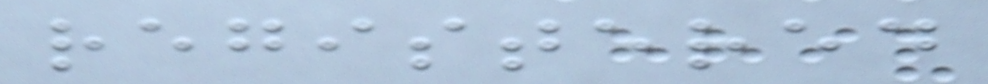registered
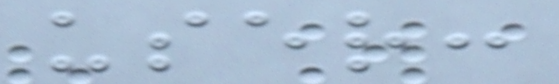user:
